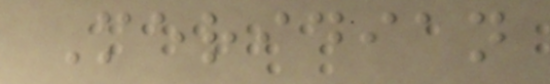Meridian
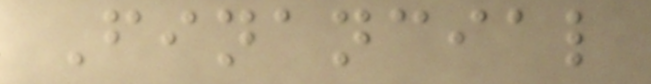Financial
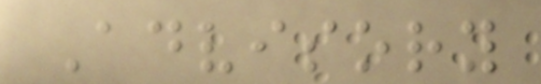Advisory
